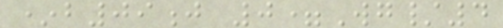*b09j 0=Wg/4
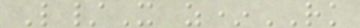L/X z*RK
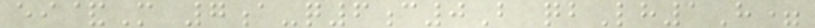ei&M 7a-q6c0B qbLh1H=
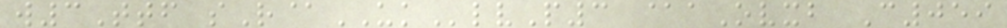w3Ttf sR@UKlvP3 @aOvxb C059
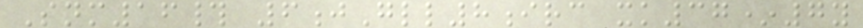Snm16# 6jGll8irc xk37*7y
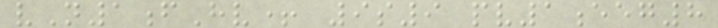vN1fHv+ 9s9 pv1eeg8
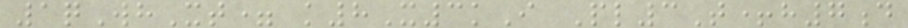1qWhXt= k8X3kI Pl3T+h7d
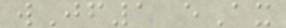wJf1 eAx
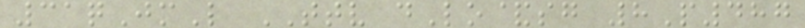31qJmL TTV dLo&sg 8P487
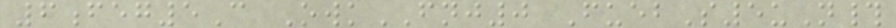6feg5C OwkFNJ0 FuebS5uN#
